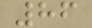86
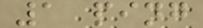1 ping
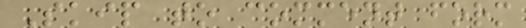Skip to comment form
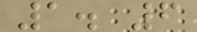1. 6
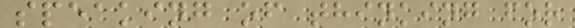speaking of thinking for
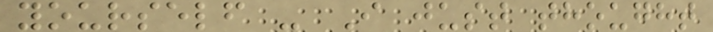yourself - I just thought
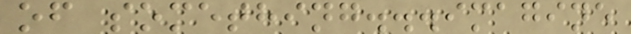of something...imagine
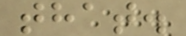that.
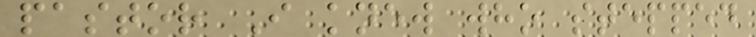pastor I knew who stepped
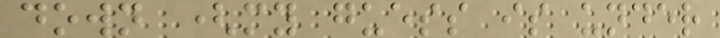down (my guess is under
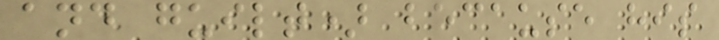and guilt) because his
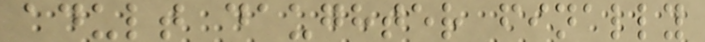adult daughter finally
